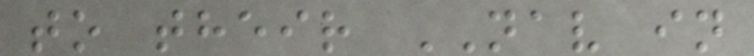to their NAV in
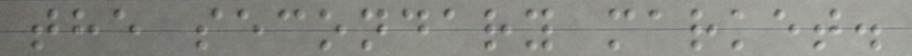the secondary market.
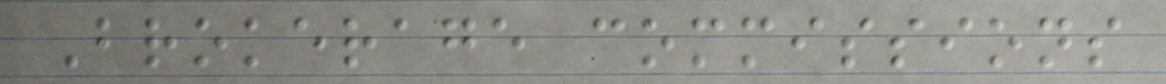Brokerage commissions
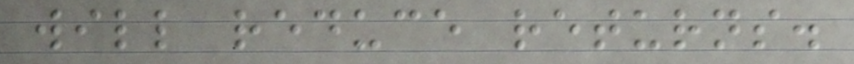will reduce returns.
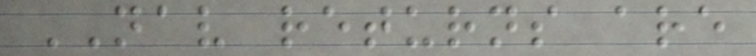NAV returns are
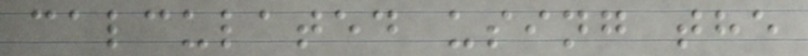calculated using the
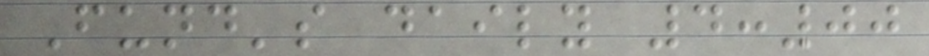Fund's daily 4:00
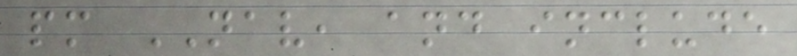pm NAV, and include
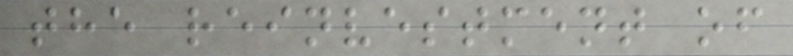the reinvestment of
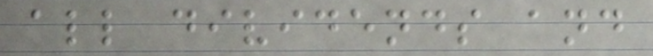all dividends and
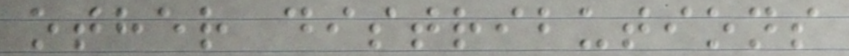other distributions
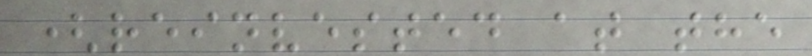(reinvested at the
